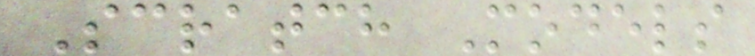Scratch Models
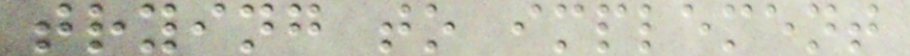trying to implement
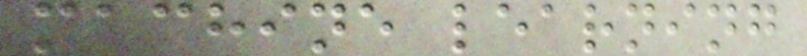machine learning
